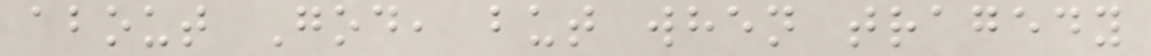about God, but when tragedy
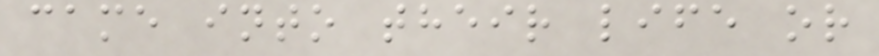came into their life or
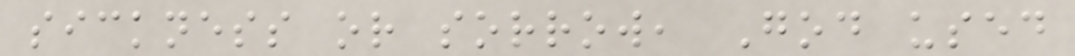sickness or sorrow, God used
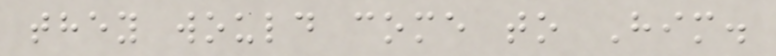they would come to Him.
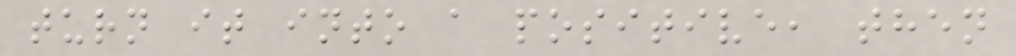turn it into a positive, then
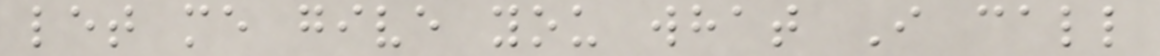let me give you what I call
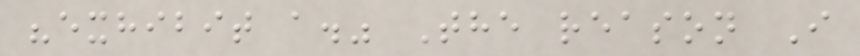"exhibit a." The reason I
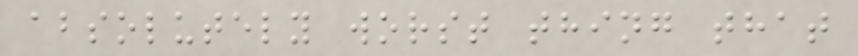absolutely worst thing that
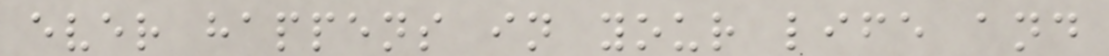ever happens in your life and
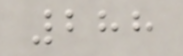288
